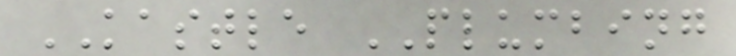KASTLE PLUMBING
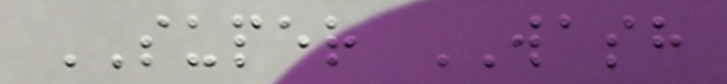SUPER WASH
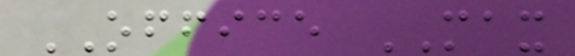OFFICE MAX
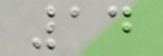14
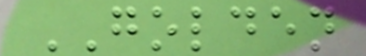GOLDEN
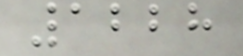1228
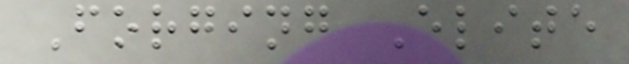Forging Elite
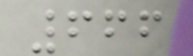666
